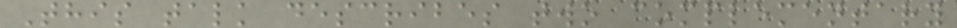This talk describes two complementary
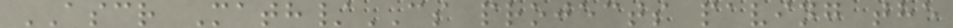ASCR Math/CS projects paving the
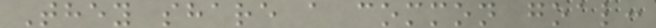They share a common goal:
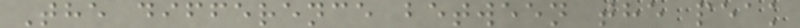The difference between the peak
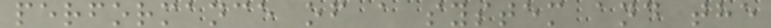performance of a system and the
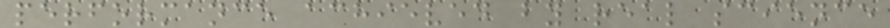performance achieved by real science
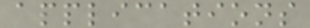applications
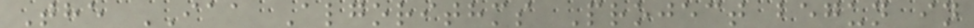The IAA Algorithms Project begun in
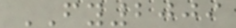FY2009
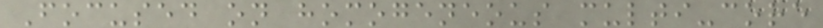Focused on homogeneous multi-core
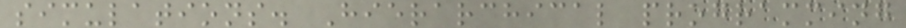simulations. Hierarchical programming
